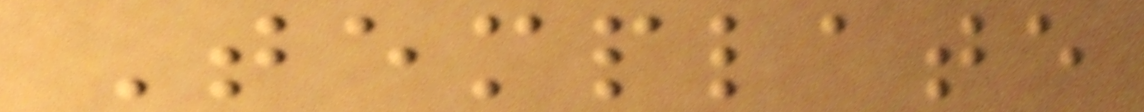Template
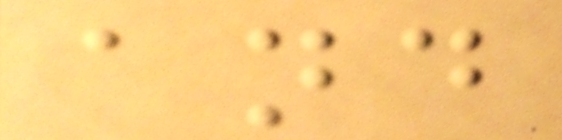and
